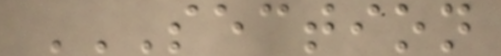SECTION
